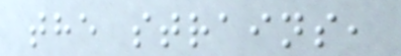the strains,
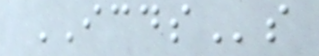ICDSs
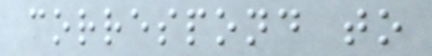correspond to
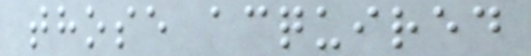those acquired
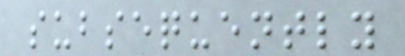subsequently
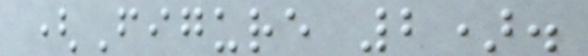(Figure 2).
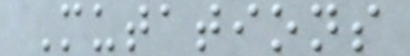Mutations
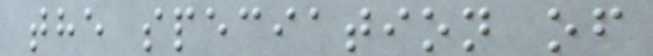the speciation of
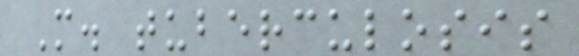M. tuberculosis
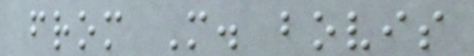from M. bovis
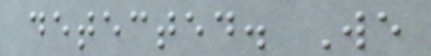detected. We
